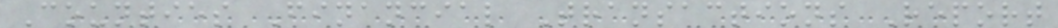Counties Financial Transactions Report
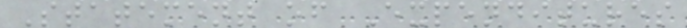Statement of Expenditures
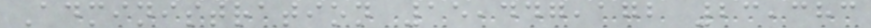Administration 15,447,172 23,383
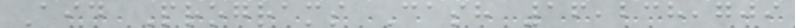Aid Programs Cash 16,238,709
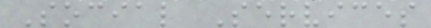Social Services
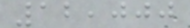12,000
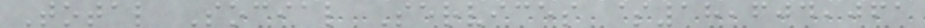Total Social Services $18,604,061
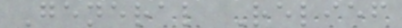General Relief
